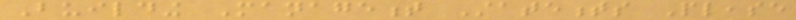Building Management Statements Please
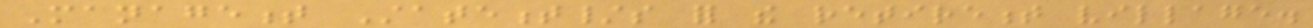Management Statement/s for the retirement village.
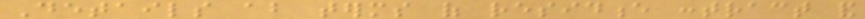Details about terms of residence contract and
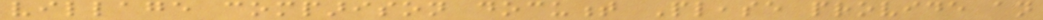village comparison document Please provide an
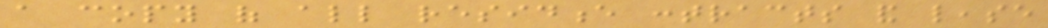a copy of all residence contracts and lease
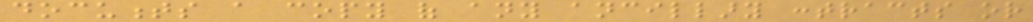documents a copy of any ancillary contracts or
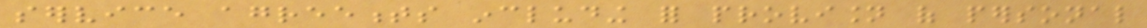service agreements including for provision of personal
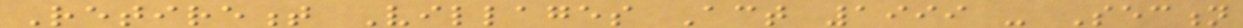Retirement Villages Act 1999 - Section
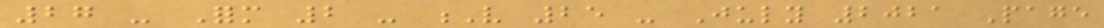27 - Form 2 - V 25 - July 2021 Page
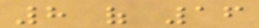8 of 16
